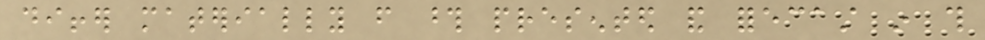differ materially from those presented and forecast in this
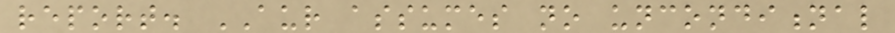report. AUR assumes no unconditional
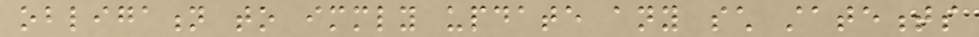obligation to immediately update any such statements
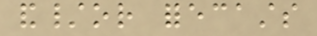and/or forecasts
